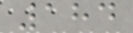184
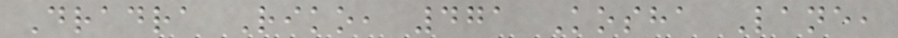Dradra Riko, 471 Kosha Lane,
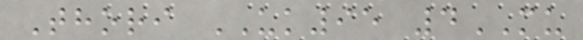Thori UK95 4MU
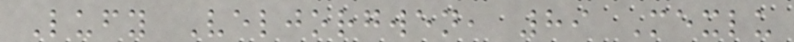Lufy Veljorgwen, 89 Mexlu
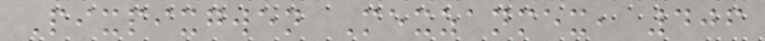Pixpixgwen Mexzanmex, 406
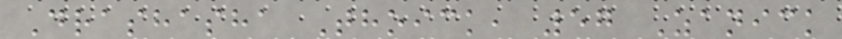Drashasha Thoick, 57 Zanick
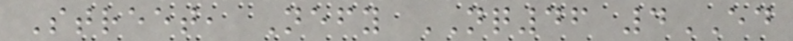Street, Nefy NQ46 4ED
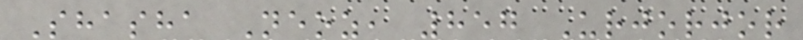Shasha Neoz, 857 Urjorjor
